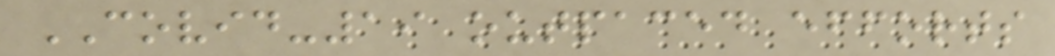COVID-19 outpaced efforts
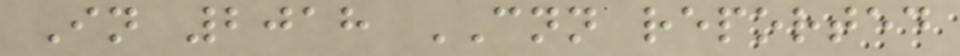In 2018 CNN reported
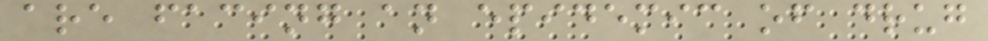are facing an epidemic of drug
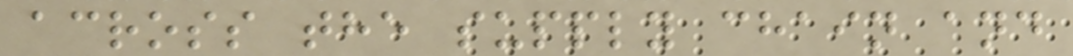across the supply chain and
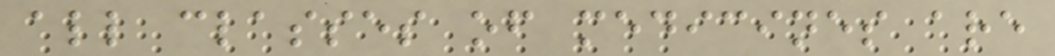all classes of medicines are
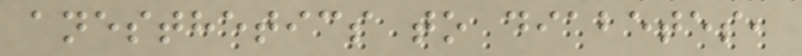anesthetics to diabetes,
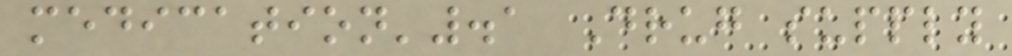medication'.1 Drug supply
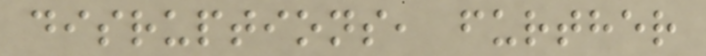disruptions, further
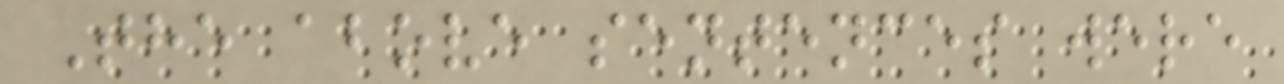The above sentences were
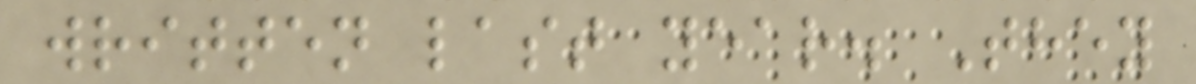written last year. They
